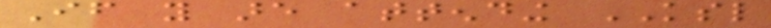If you are attending KSL
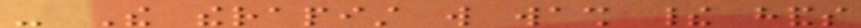- The therapist will wash their hands
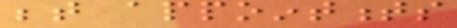between appointments
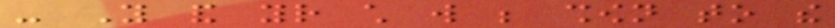- You and your child will be shown to the
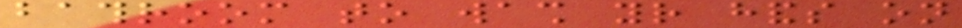bathroom to wash your hands on
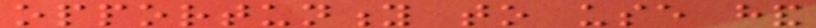opportunity to use hand
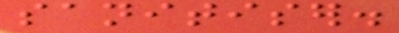sanitiser.
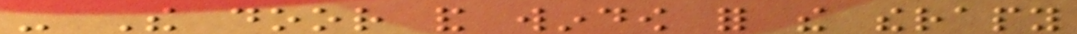- The door and window for the therapy
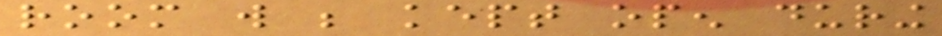room will be kept open during
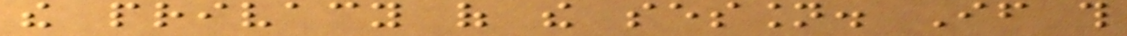the privacy of the session. If this
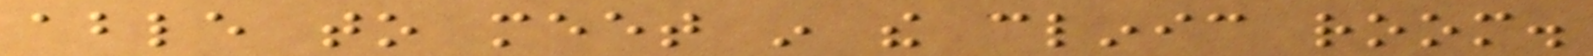able to meet in the clinic room.
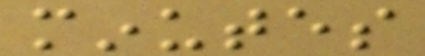minutes
